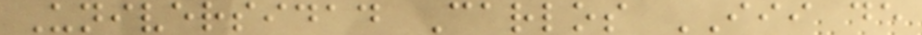Universidad Carlos III de
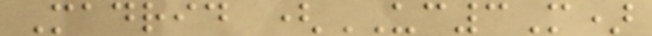Madrid (UC3M)
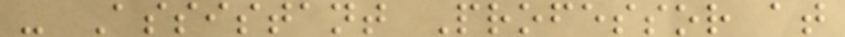- Assistant Professor at
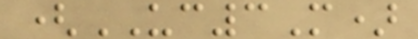(UC3M)
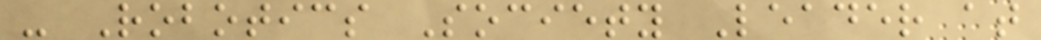- Robotics Society Leader at
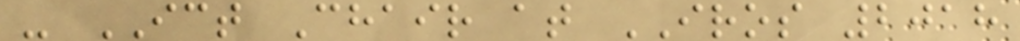- ICT Chair at IROS 2018
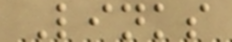Links
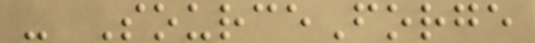- SourceForge
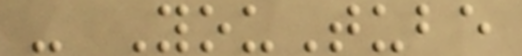- YouTube
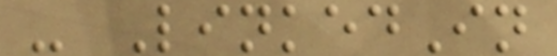- LinkedIn
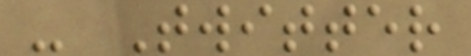- Twitter
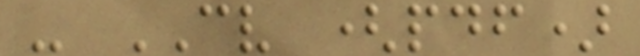- CV (pdf)
